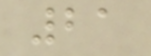21
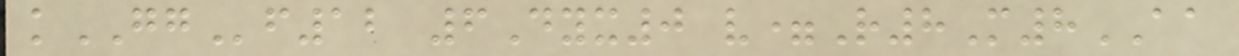kGGf12 6Dyx0 v=R8M8AA
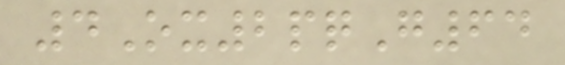4Ox2pqG64
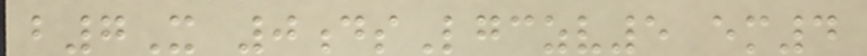b7X 0dsLgczv5 em4
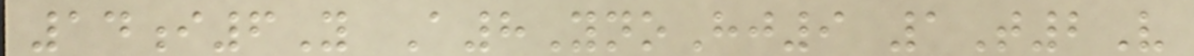14i6Y A8YnoHj9 1T2V
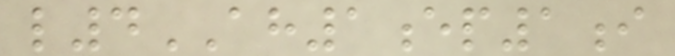l4AH1ep1i
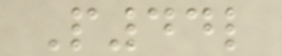P44l
